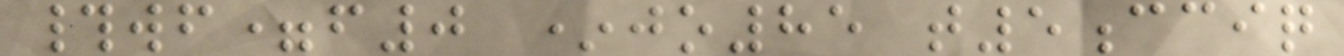#wf=f0 *jo85 t5cciq
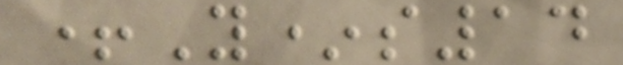+Y*s14
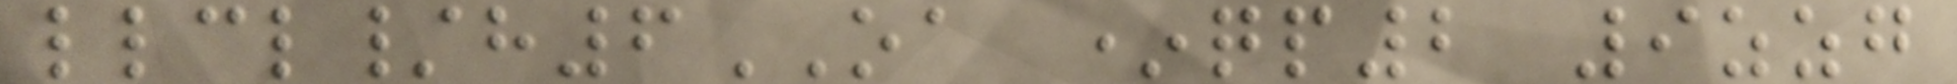llcl/h6OA *qp2 9zzg
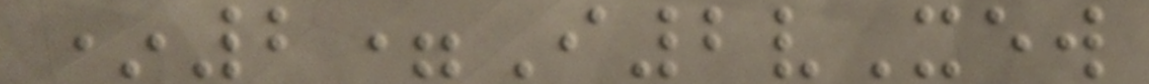*2=I2vXew
